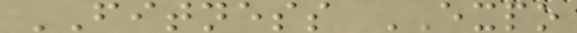FITNESS EXPO
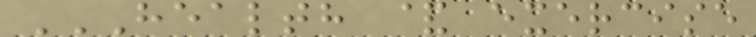HEALTH & EXERCISE
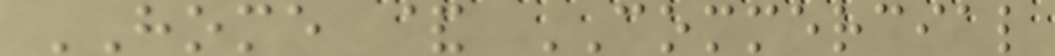HOME & COMMERCIAL
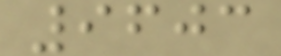9603
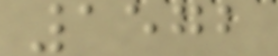1572
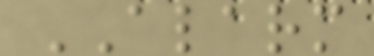ALARM
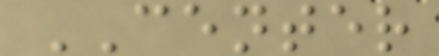CENTER
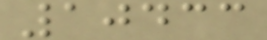10433
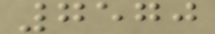7570
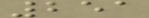251
